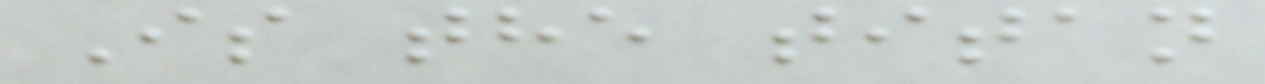Is the titan
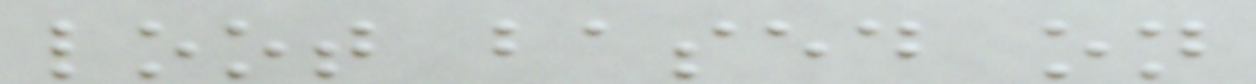loot based on
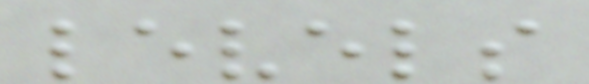levels
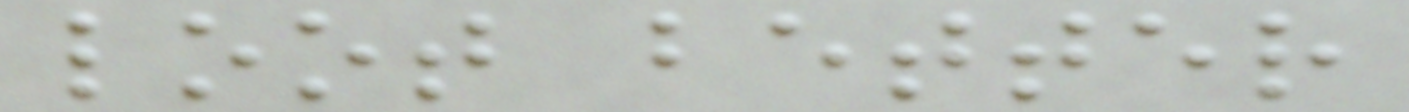loot better
